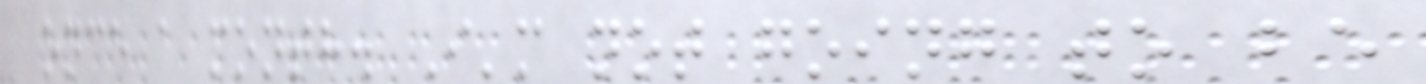once a month. I'm not going to be
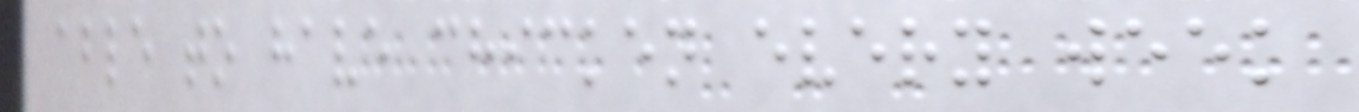able to have chicken every week
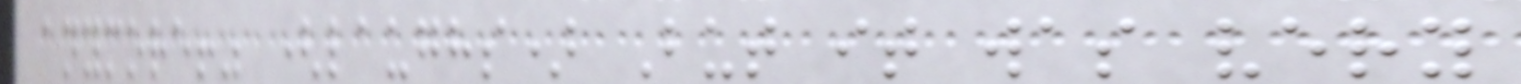anymore!" (laughs) But it was very
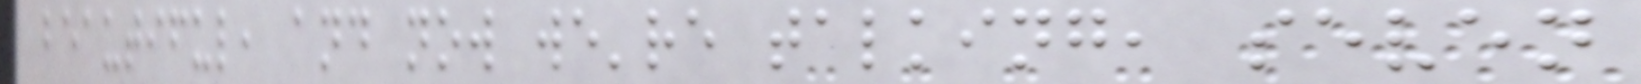beautiful, and now we're talking, seven
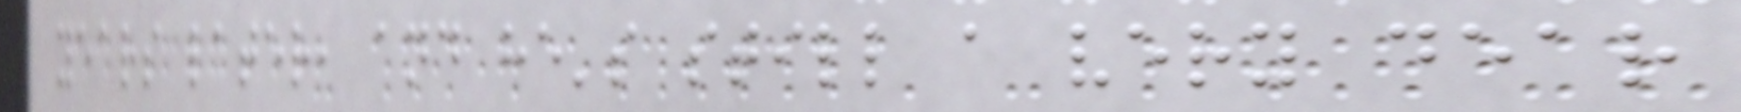years later, and he's still a very dear
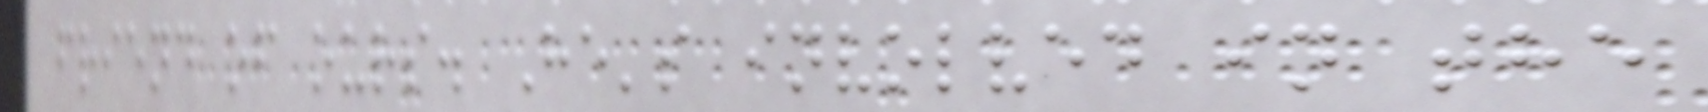friend of ours. He's involved in the
